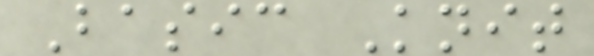Basic Knit
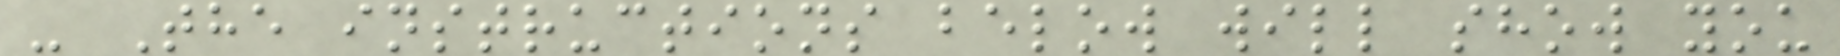- The instructions below will show you
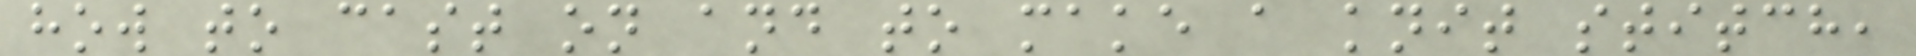how to cast on and to make a knit stitch,
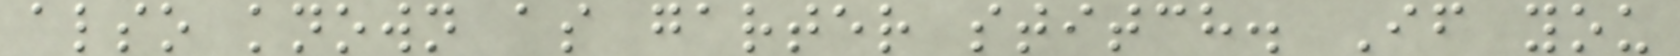also known as garter stitch. If you
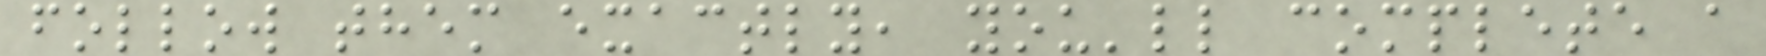follow them exactly, you'll complete a
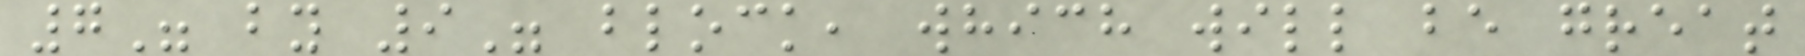7" by 9" block, which will be great
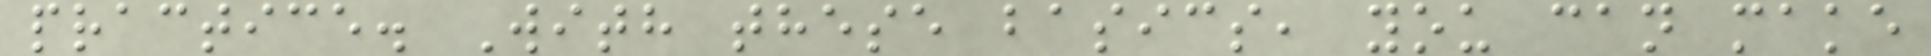practice. With these basics, you can make
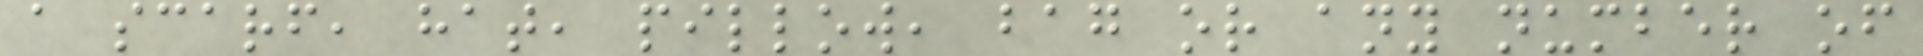a scarf, hat, pillow, bag or any number of
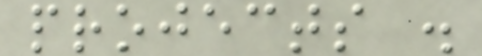projects .
